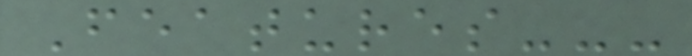Features---
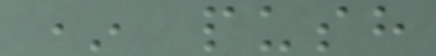* push
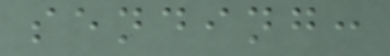sending:
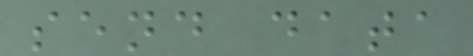send data
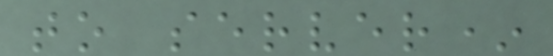to server*
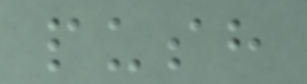push
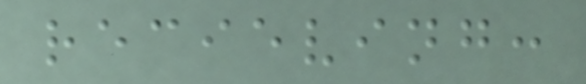recieving:
